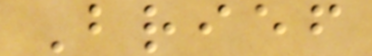Brief
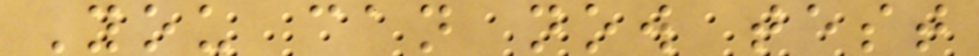You can now test
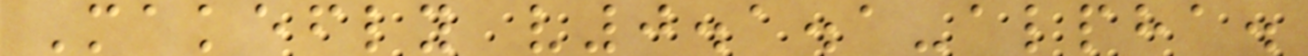Makefly v0.1.1-alpha.
